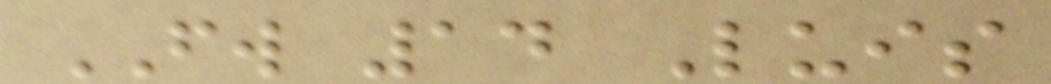FW 14 Luis
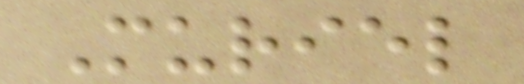Muriel
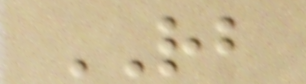RB
